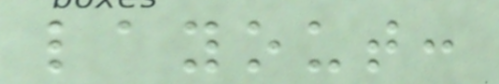layout:
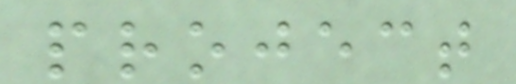project
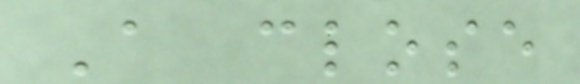A close
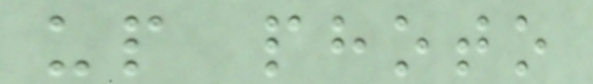up photo
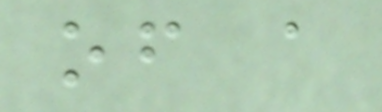of a
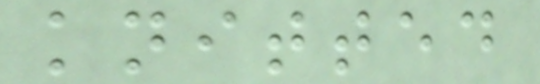knitted
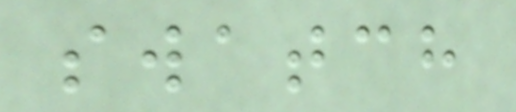swatch
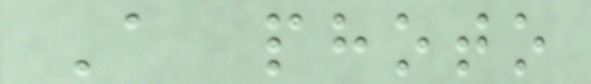A photo
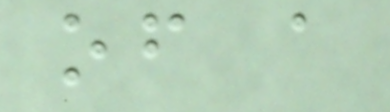of a
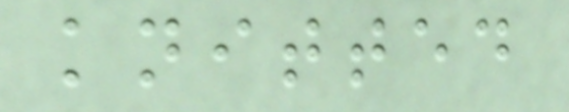knitted
